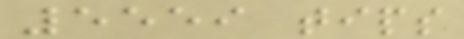5559 tips
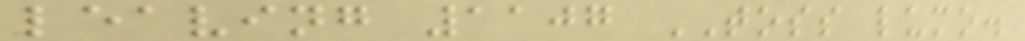leaving 1107 TOSS lumo.
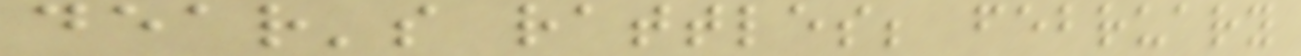dear's rattles; february
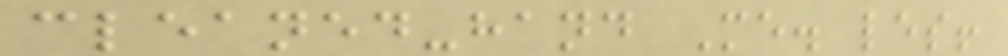cleaned-hand Me. les!
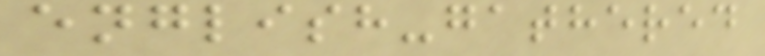english-gathered
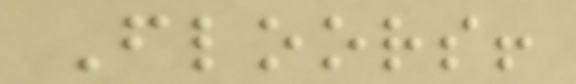Floors!
